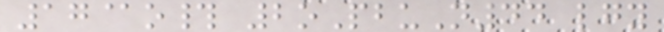17@o# 2oPbuN44 lgy
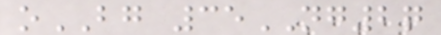oBG 35NG2q
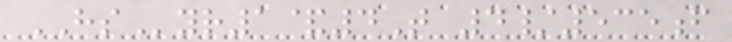HSyr1&4T 4/535f
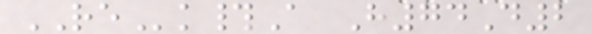REk#A H74D2
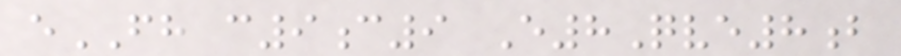eFH c9c9 E8Qve8b
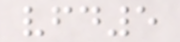vfd5
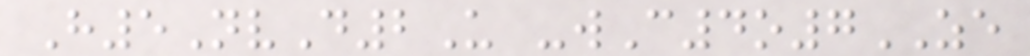H5NvD2U -wC4o7ZE
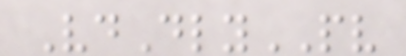VdDlyPV
